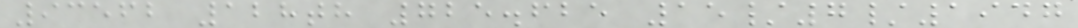93562 128th 725.625 15/7/1947
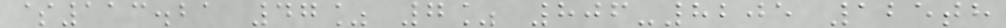$113.21 47% 7% 806-8205 125th
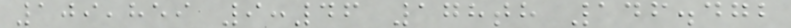109,859 9:46 178th 146.472
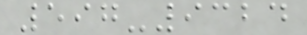597-9324
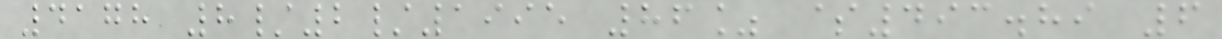4178 8/2/1995 86% $493.89 6
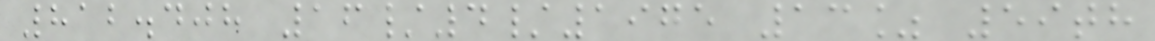812.408 16/4/1975 13% 59th
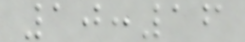10:16
